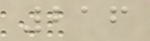216
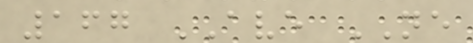167 AVE NE
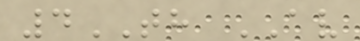4TH AV
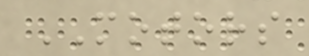MOTORS
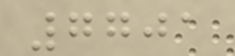7701
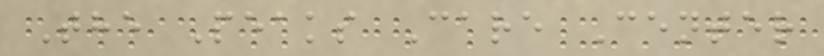The Peaks Care Center
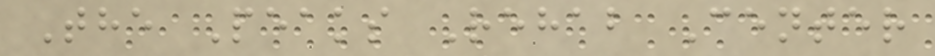The Peaks Rehab Center
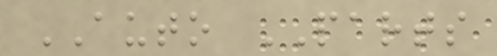AUTO PARTS
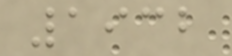1932
